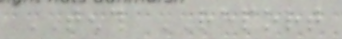TENTH REPORT
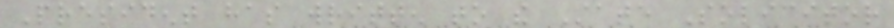President has written to the State Solicitor
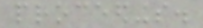proceedings.
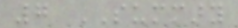7 SUMMARY
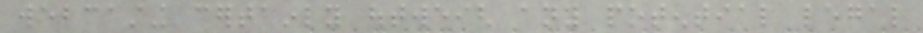webcasting certainly outweigh any potential legal
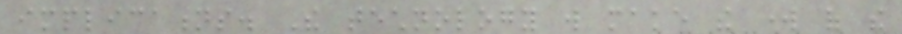implications. The technology will make the work of the
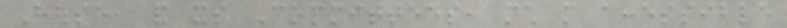House, and its Committees, much more accessible
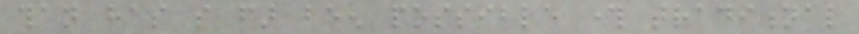than has so far been possible through traditional
